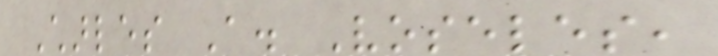Charles A. Voseles,
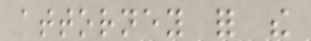attorney for the
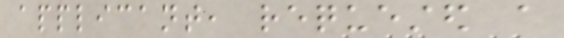applicant, requested a
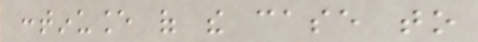continuance of the case to
